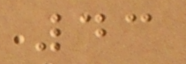43
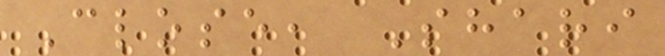Close, Shari
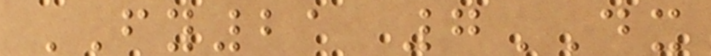FY21 7DX
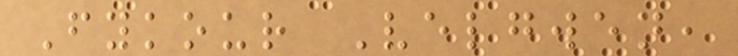Fykour Velgwen,
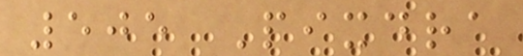505 Pixdra
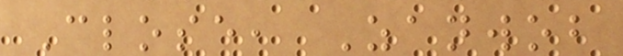Close, Zanwob
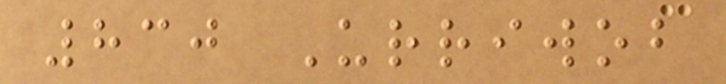830 Urriwob
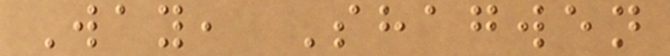Way, Shagwen
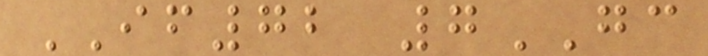IF72 7GC
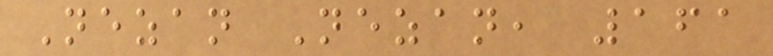Nezan Nezan, 161
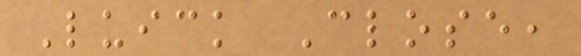Luick Close,
